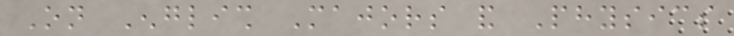On English Majors and Physics
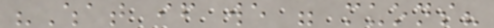"What if we were muons?
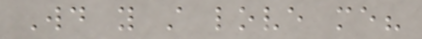Would you still love me?
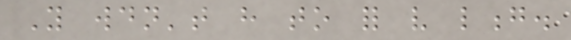You wouldn't have to for very long.
